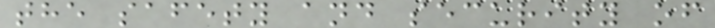the safety and security of
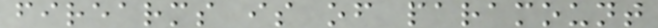firearms is of paramount
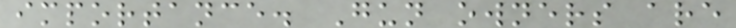importance. Gun owners are
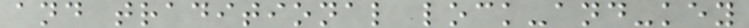and traditional lock-and-key
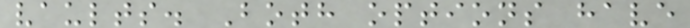vaults. Both options have
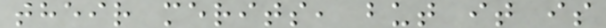their merits, but it is
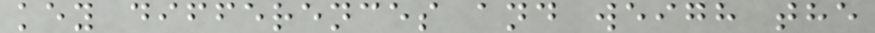key differences and weigh the
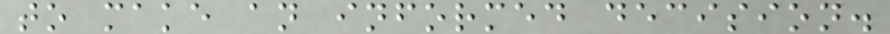to make an informed decision.
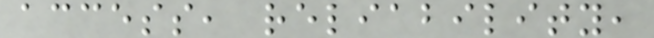access, reliability,
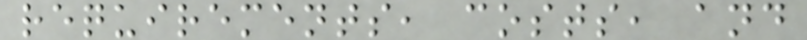requirements, costs, and
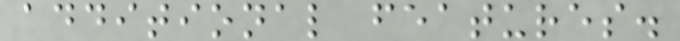additional features.
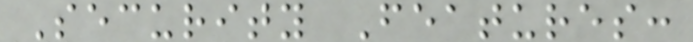Security Features:
